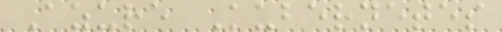Azure Kubernetes
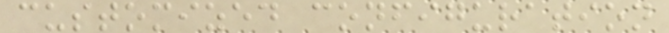customized configuration
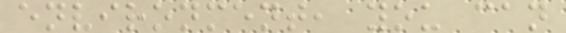environment, you can
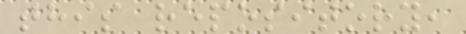this repository,
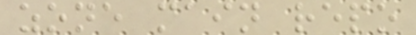zone main repo
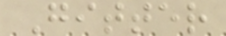Gitter
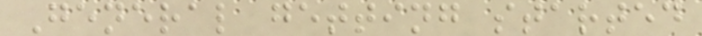General getting started
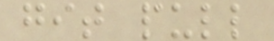git pull
